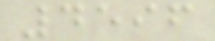4596
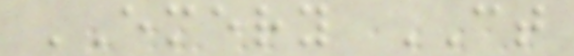EMERY CT
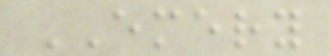EMERY
